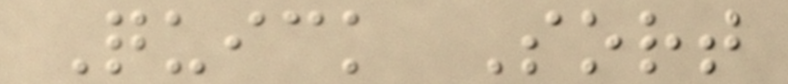Quick Sort
